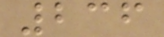236
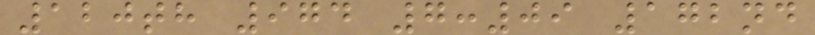120th 974 7:09 172nd
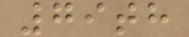79th
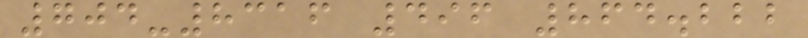704-8316 496 864.222
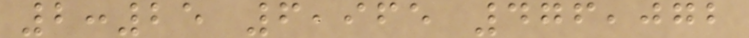2:25 6,965 476,072
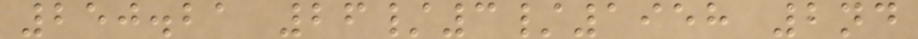250.21 26/3/1958 2nd
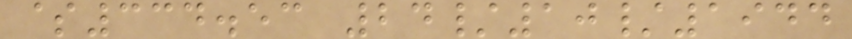$334.53 24/10/1944
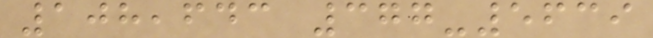108,643 377-5639
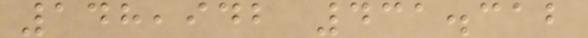148,942 431.312
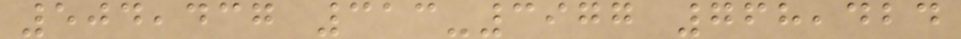504,437 313-3977 768,424
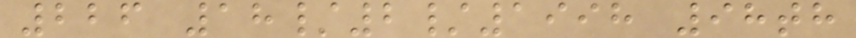226 18/2/1998 98th
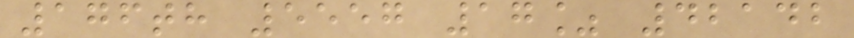176th 5557 17% 42142
